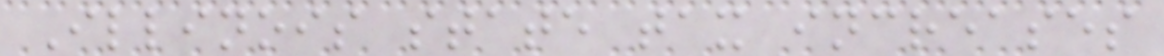Illinois state tax increases
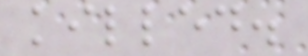killed.
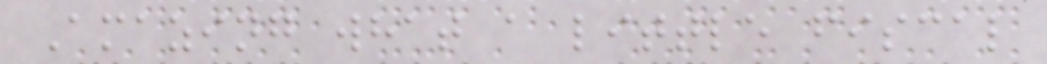Amazing what a little fiscal
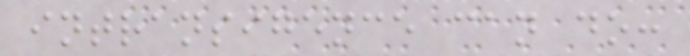intransigence can do:
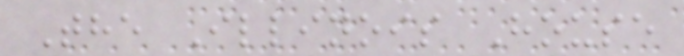The Illinois House
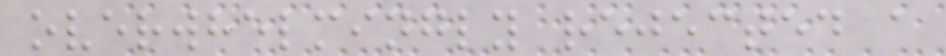overwhelmingly rejected a
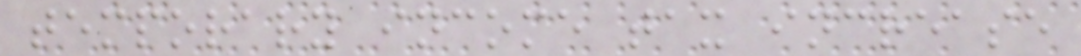temporary income tax increase
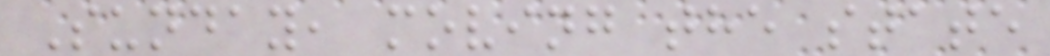Sunday, moving the state
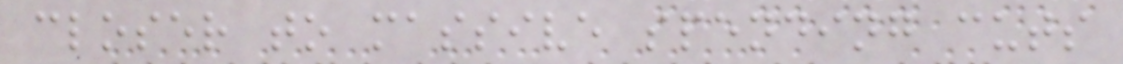closer to massive spending cuts
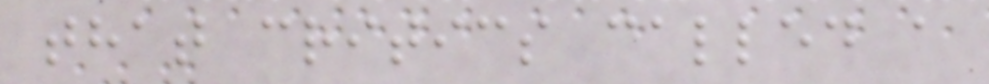that critics called a
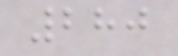280
